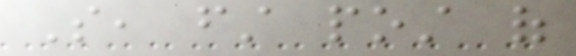So, first post of
